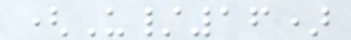(U/16)
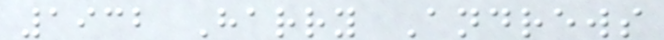1932 Harry Andrews
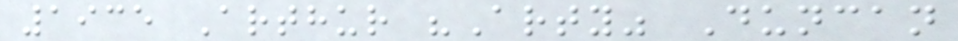1935 Arthur "Arty" Duncan
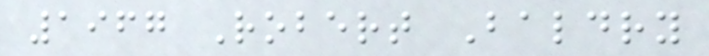1967 Robert Baldry
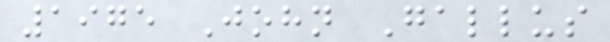1975 John Gallus
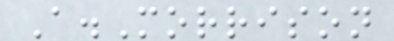A.Morrison
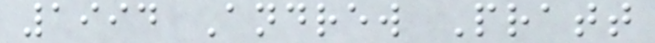1994 Andrew Pratt
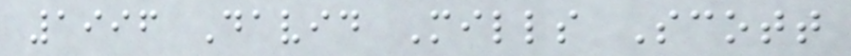1996 David Mills Scott
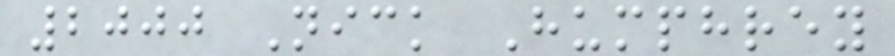2000 Nick Humphrey
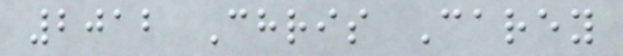2012 Chris Carey
